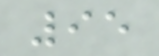95
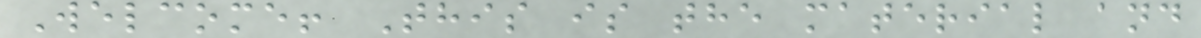Welcome! This is the material and
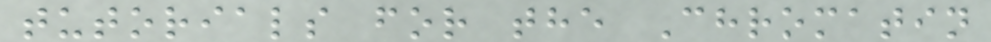tutorials for the Chromatin
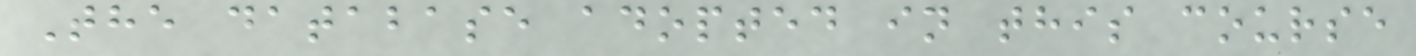The database adopted in this course
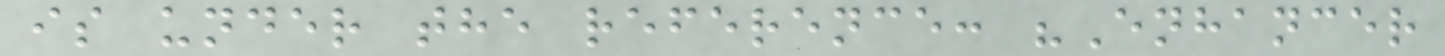is under the reference: "Enhancer
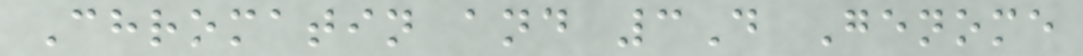Chromatin and 3D Genome
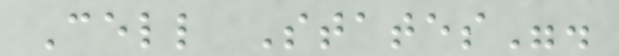Cell States".
